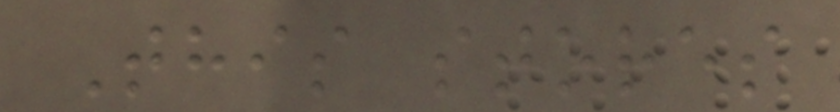This stores
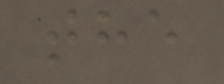the
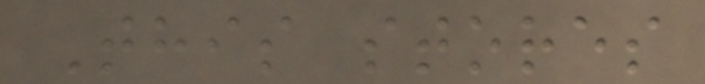This stores
